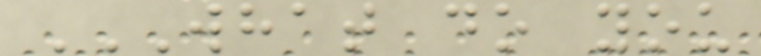WHAT DO YOU
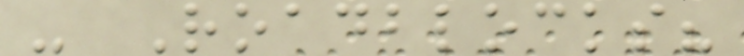- Roadblocks?
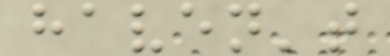haven't
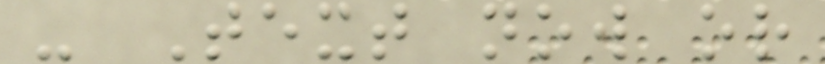- Text now or
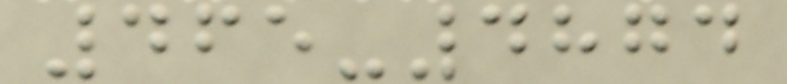465-4874
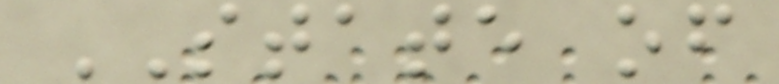STATE of
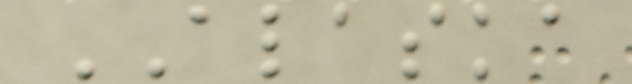ALASKA
